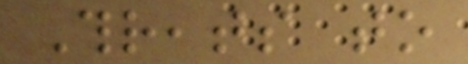Threats to
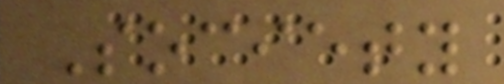Society
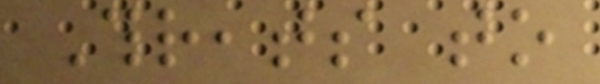Threats to
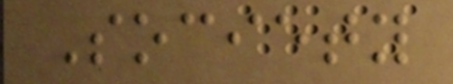Society
